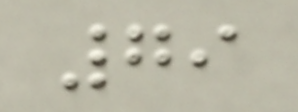79
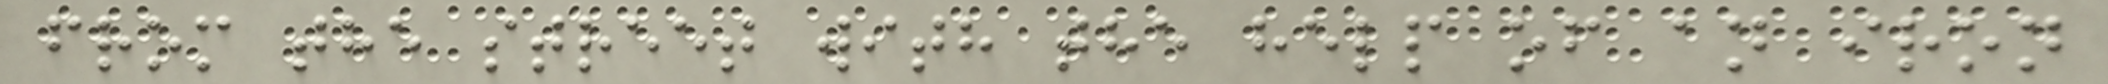from the street with the help of an iron
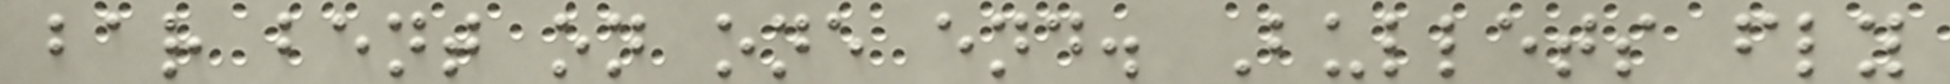bar bent on one end. Bullets fly
